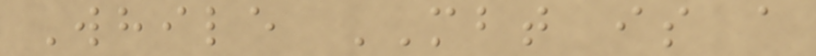While MBT is a
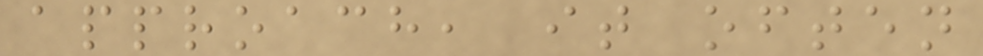approach, it often
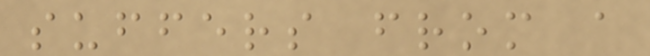suffers from a
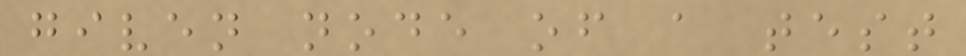given node of a test
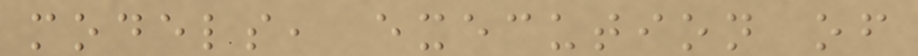models, execution of
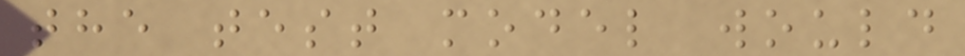the test model would
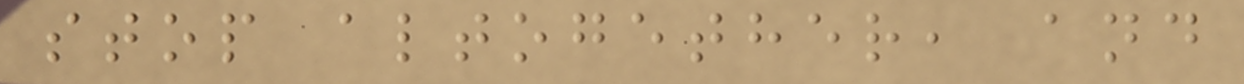stop altogether, and
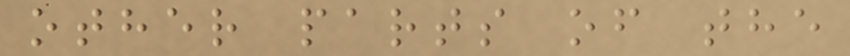other parts of the
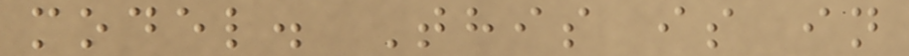model. This is in
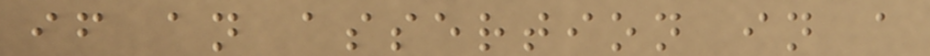if an assertion in a
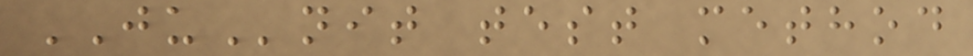JUnit test method
